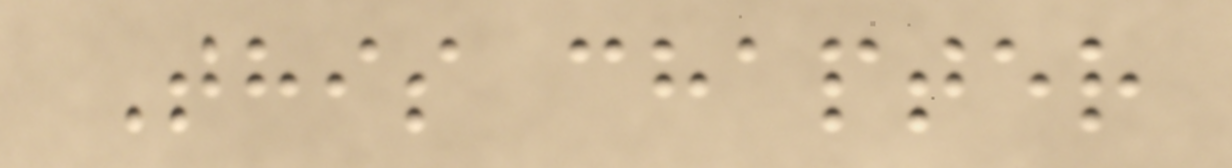This chapter
